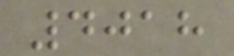4018
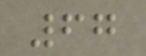67
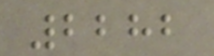2282
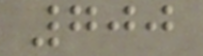700
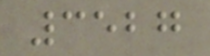3527
